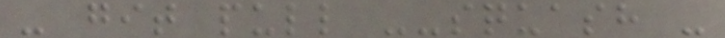- git pull --squash -
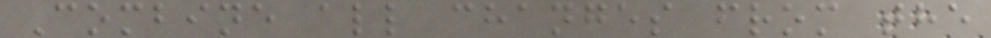Combine all changes from the
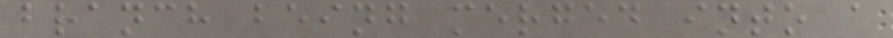branch being merged into a
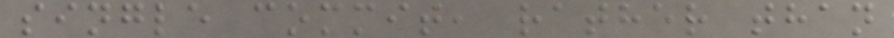single commit, rather than
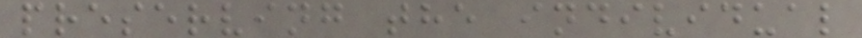preserving the individual
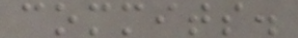commits.
